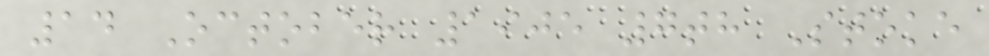14 October 1905 7th Stoke
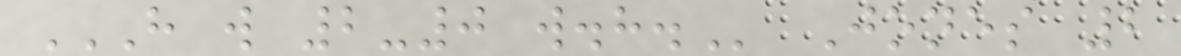H W 2-0 W.H. Jones 2
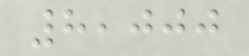8,000
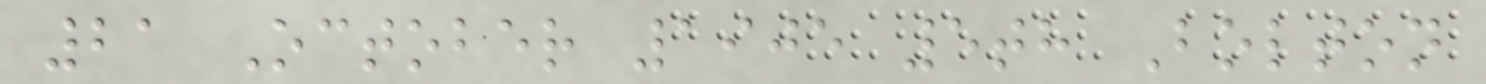21 October 1905 5th Bolton
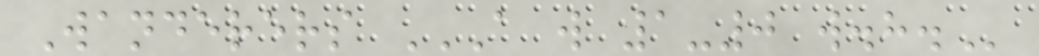Wanderers A W 1-0 W.H.
